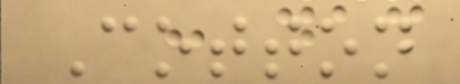Cotton
